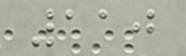110
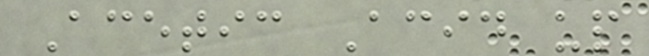Acetic Acid up
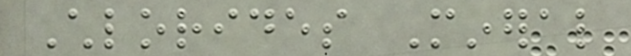Chlorides Mineral
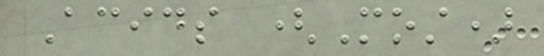Acids (Most)
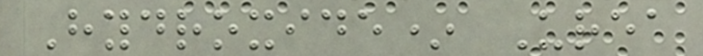Hydroxide* Urea
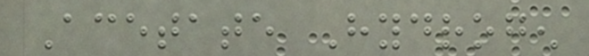Acetate Hydrogen
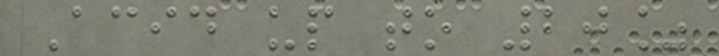Acid up to 20%
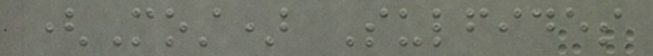(Most) Sulfides
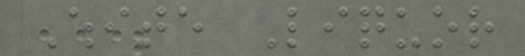White Liquor
